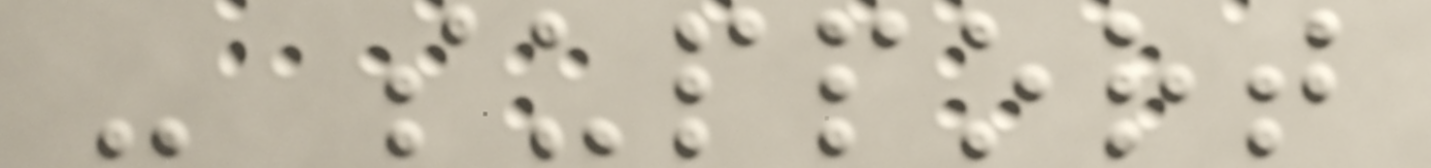- support
